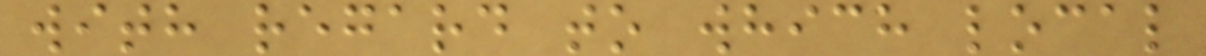with regard to which local
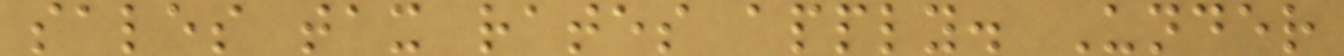sales tax rates apply. Under
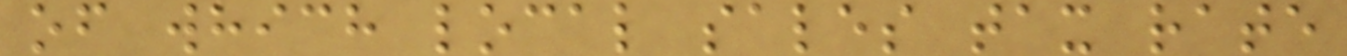of which local sales tax rate
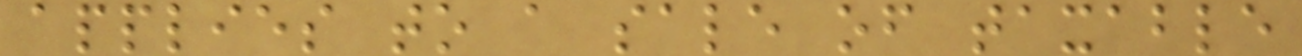applies to a sale of taxable
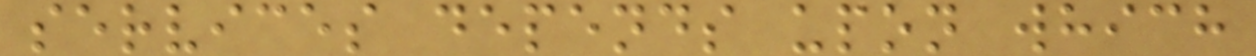services depends upon which
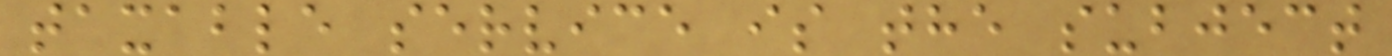taxable service is the subject
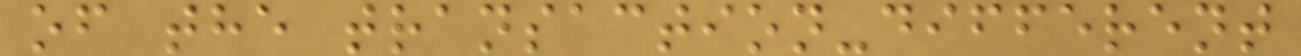of the transaction-different
